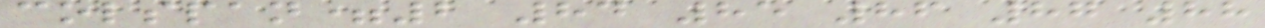colspan=2 84 85 86 87 88
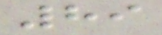89
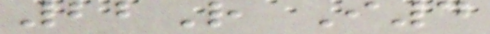22R I4
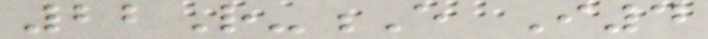22R-E I4
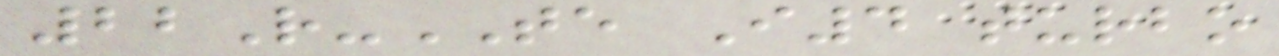22R-TE I4 turbo
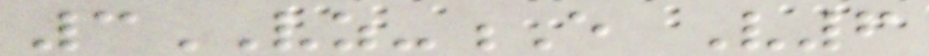3VZ-E V6
